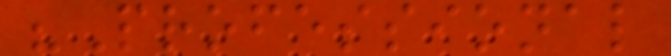"Professional
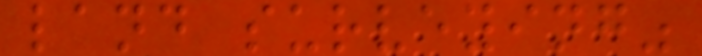land surveying"
